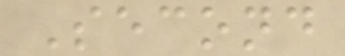Second
